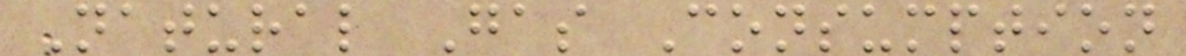Natural Gas Consumption
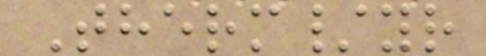Therm/yr
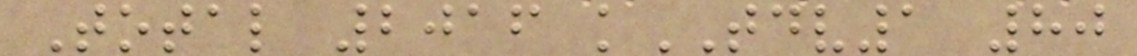Total 2016 kTDV1 80
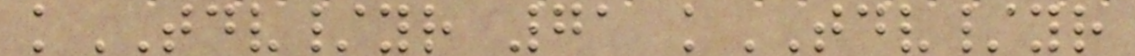kTDV/yr 71 kTDV/yr
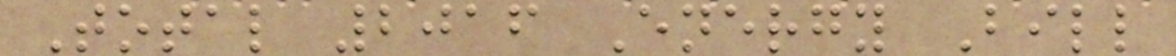Total 2016 Energy Bill
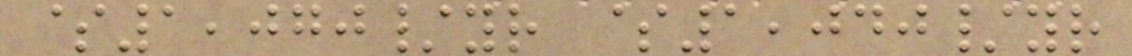$1,070/yr $1,040/yr
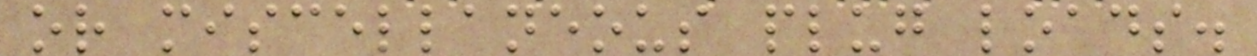or miscellaneous plug loads.
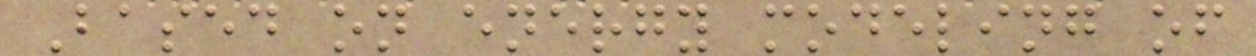Based on energy modeling of
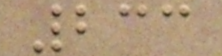233
